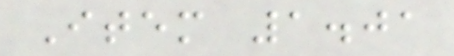Item 1.01
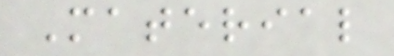Material
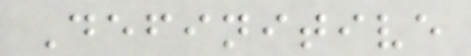Definitive
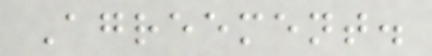Agreement.
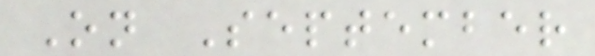On September
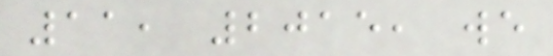11, 2015, we
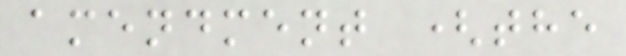amendment (the
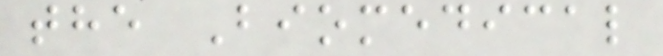the Biomedical
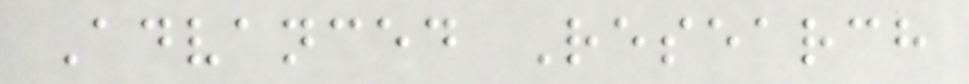Advanced Research
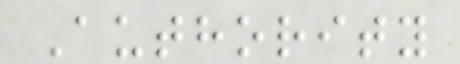Authority
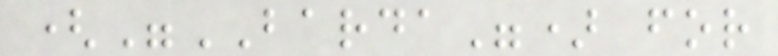("BARDA") for
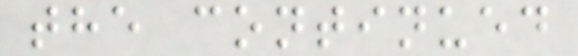the continued
